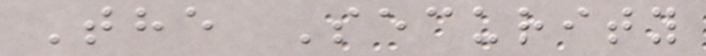The Security
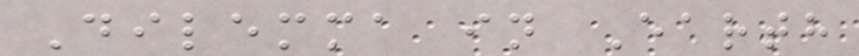Dilemma in Earth
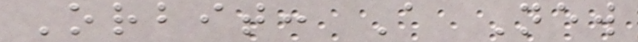Orbit: A New
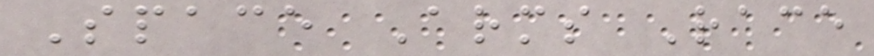Space Arms Race
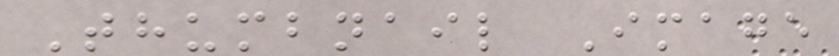Thumbnail Image
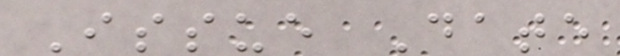Issue Date
